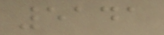5141
